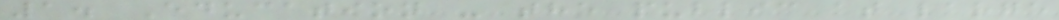1. Education - the public at large
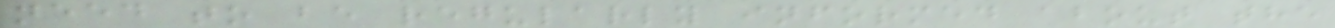need to be regularly informed about the
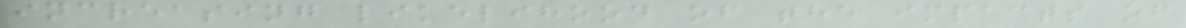increasing likelihood of the impacts of
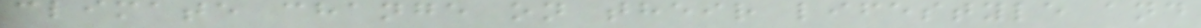climate change on their lifestyle and
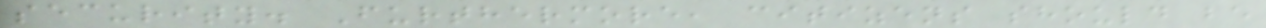security. Furthermore, citizens should be
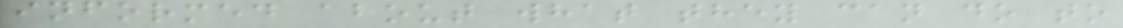informed about what they can do to
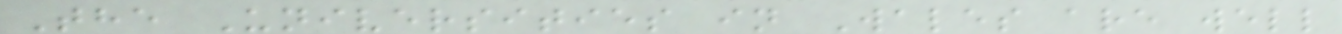The Universities in Wales are well
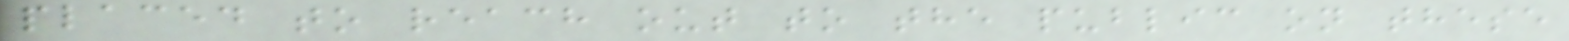placed to reach out to the public on these
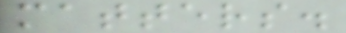matters.
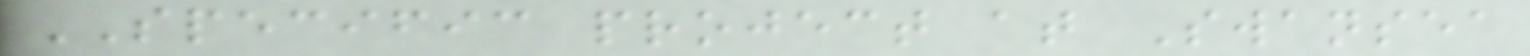SPECIFIC project at Swansea
